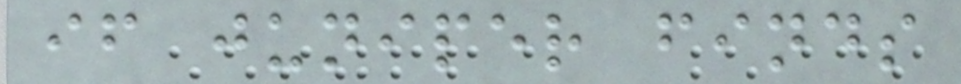if juniper finds
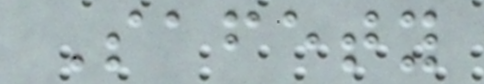Safety
